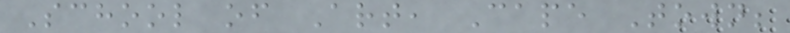School of Art, Cape Town;
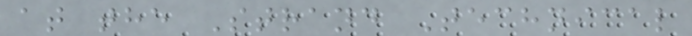at the Strand Technical
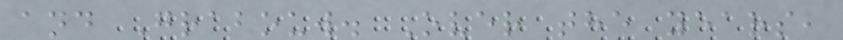and Grabouw. Over the years,
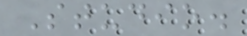Studio.
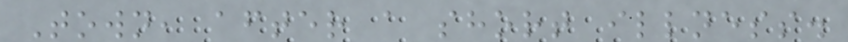Town, after a short illness.
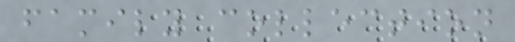family collection
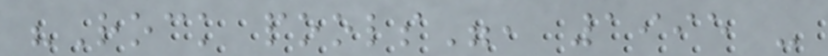"Rock pools", 1995 -
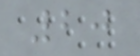20
